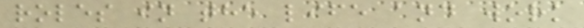roles in the life and work
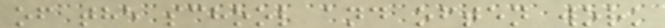of the school and often work
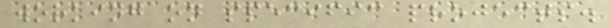working on specific projects.
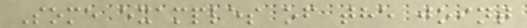Some examples of the joint
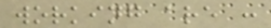working are :
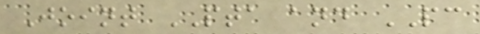Joint PTA and PC
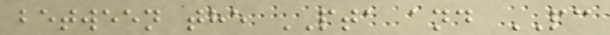between the PTA and PC
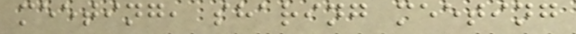meeting, sharing meeting
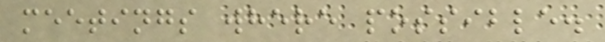meetings where possible.
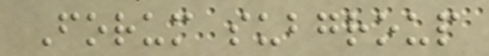Forum subgroup
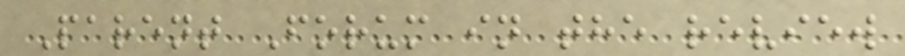Parent Forum in the review
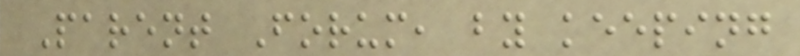Parent Forum, by keeping
